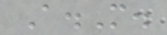A.M.
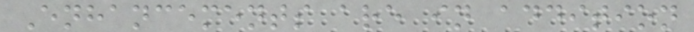Enhancements are in addition
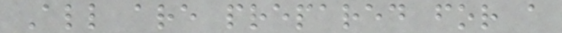All are prepared for a
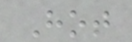Hot
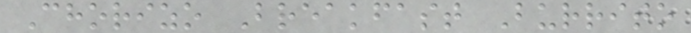Chorizo Breakfast Burrito
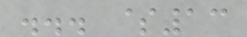... $13
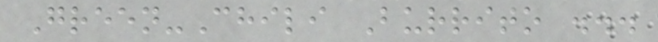Green-Chili Burrito ...
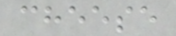cheese
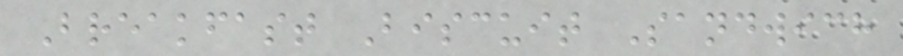Breakfast Biscuit Sandwich
